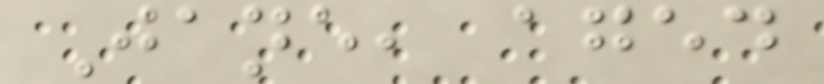Jane, aged
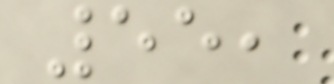55,
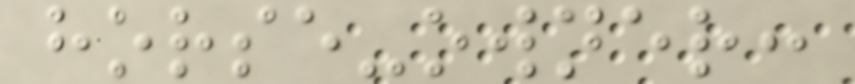horse-owner:
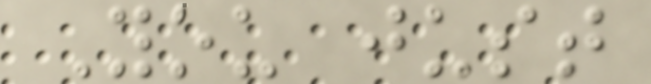You just
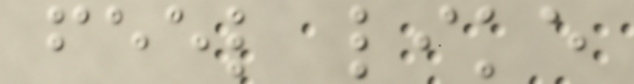feel like
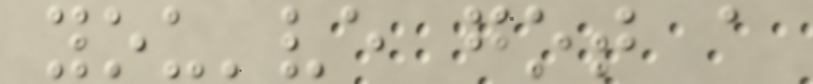you've got a
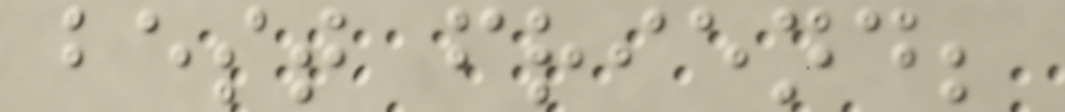best friend;
